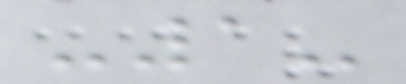-1-
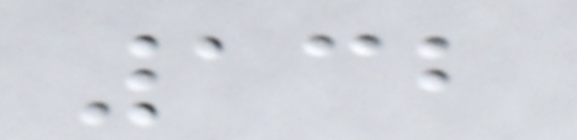132
